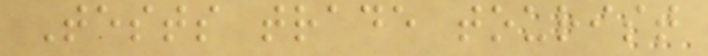Tests trade tourist
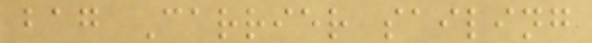bag Carrier sailing
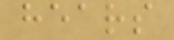hears
